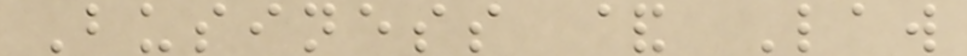Business & Law
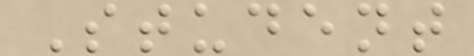Student
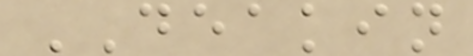DEAKIN
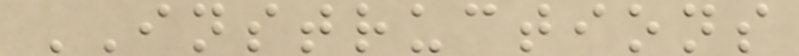INSTRUCTIONS
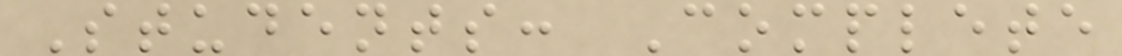Students: Complete
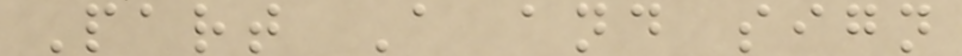Part A and sign
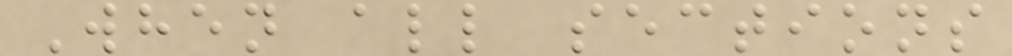When all sections
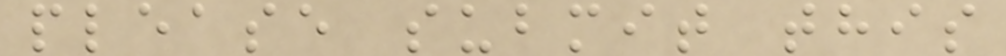please submit this
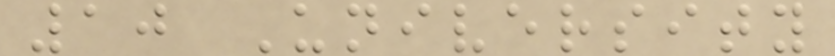10 University
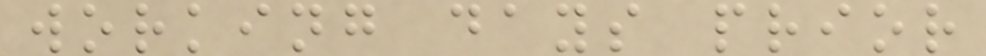working days prior
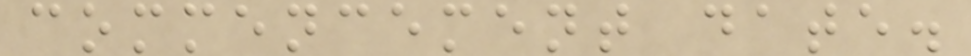commencement date.
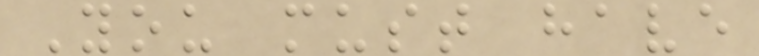You must have
